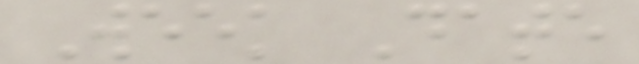Week Date
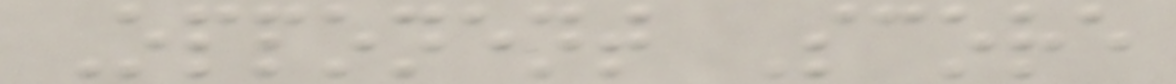Opponent Score
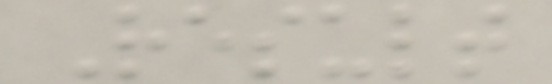Result
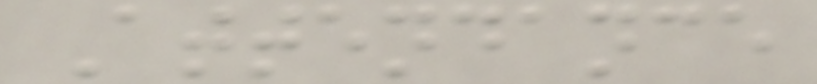Attendance
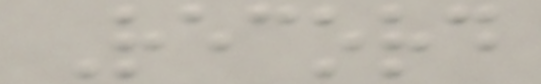Record
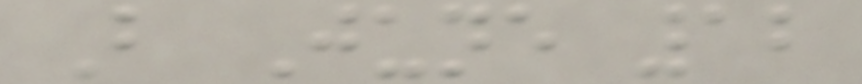B June 12
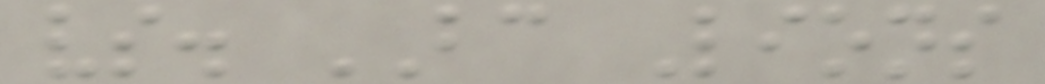vs. BC Lions
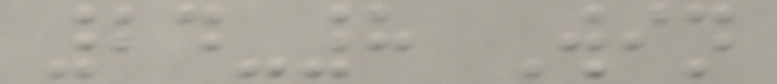24-8 Win
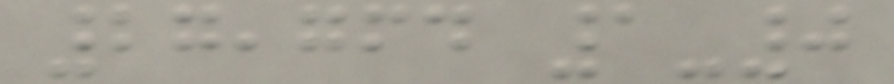27,764 1-0
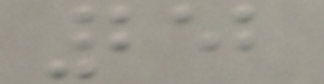252
